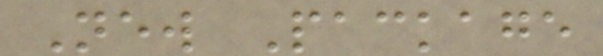New Package
